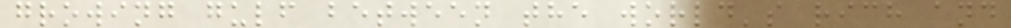growing gulf between the world's rich and
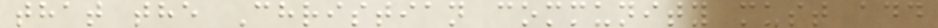that the Christian community must add
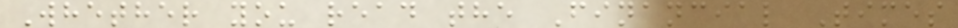Whether you read the Financial Times
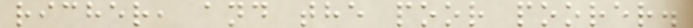richer, and the poor poorer.
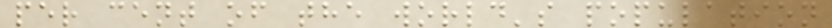per cent of the world's population
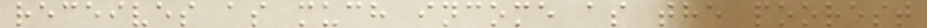receives as much income as the poorest
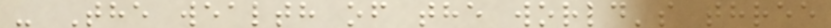- The wealth of the world's three
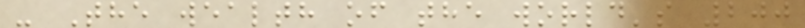- The wealth of the world's 200
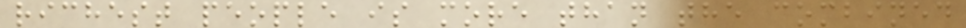richest people is more than the combined
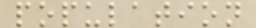population
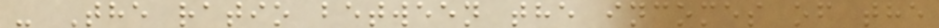- The ratio between the incomes of the
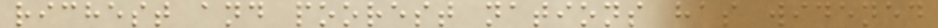richest and poorest nations has widened
